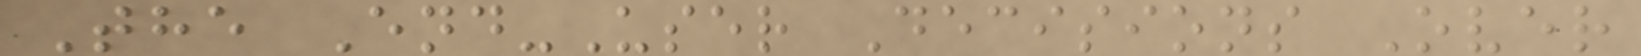The End-User Decisions Over
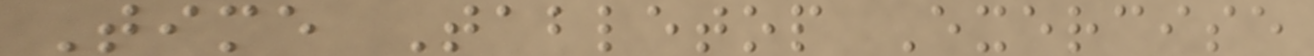Time Tabletop Exercise
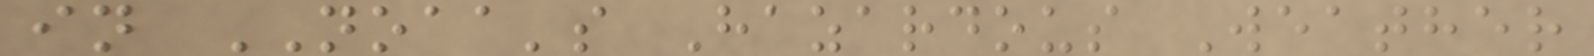in NOAA's Hazardous Weather
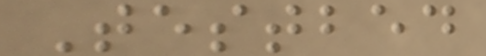Testbed
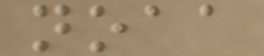noaa
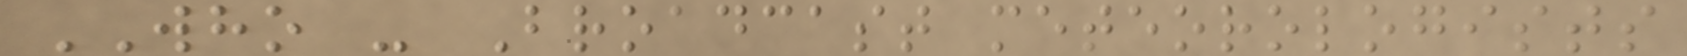WHO - Broadcast meteorologists
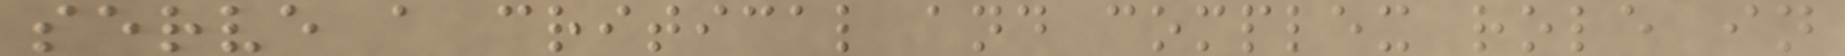serve a critical and complex role in
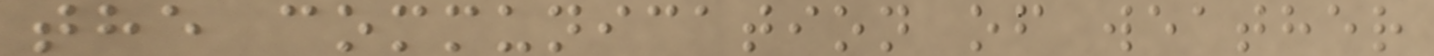the communication of weather
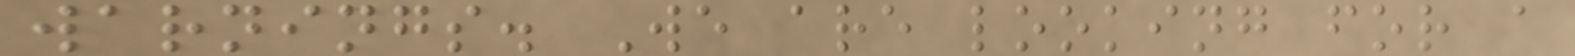warnings. We are looking for a
